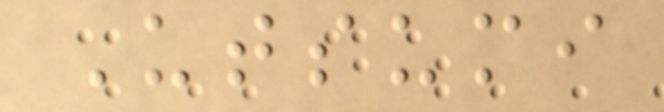Utsumi
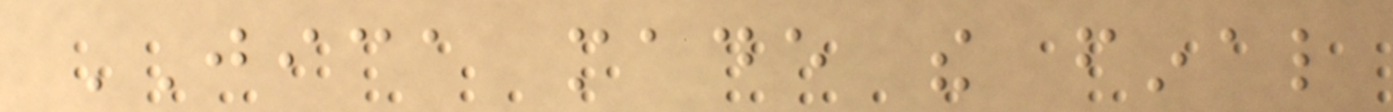JICA made the final
